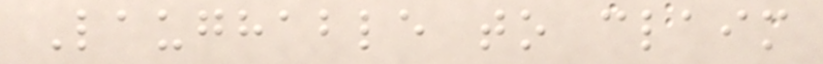Laughable to claim
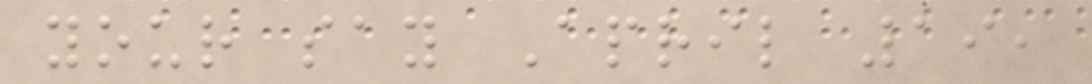your say April 19,
